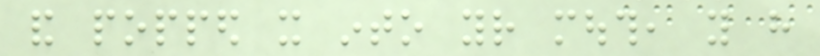and popped it into your mouth, you have
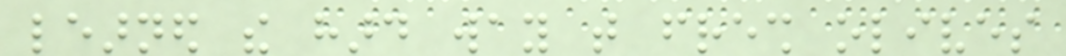learned the hard way that fresh olives
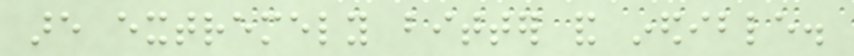are extremely bitter and inedible.
